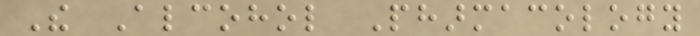The Alcohol Pharmacology
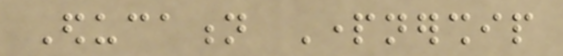Education Partnership
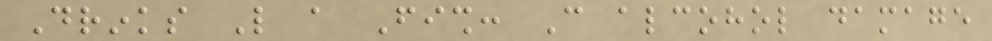Drinks Like a Fish: Can alcohol damage
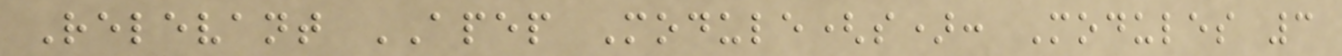Relevant APEP Module(s): Modules 3
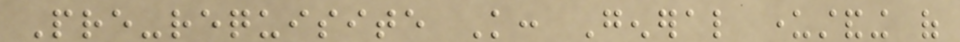Pre-requisite Knowledge: General understanding of
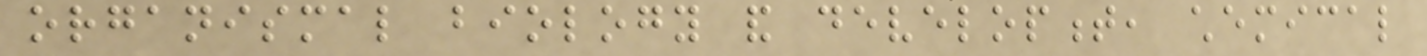organismal biology and development, chemical
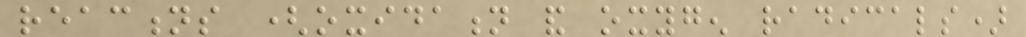reactions (oxidation and oxygen radicals)
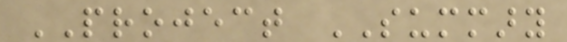PROJECT SUMMARY
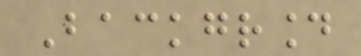Background
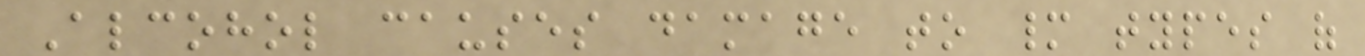Alcohol causes damage to many types of
